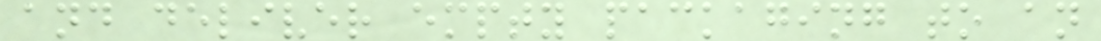and deliver empty packaging to an
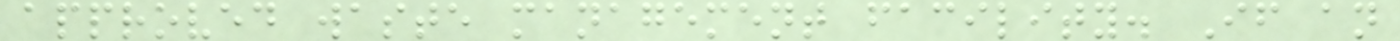approved waste management facility. If an
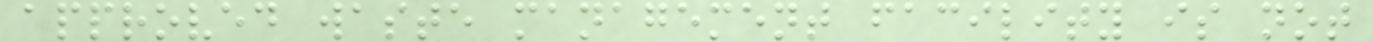approved waste management facility is not
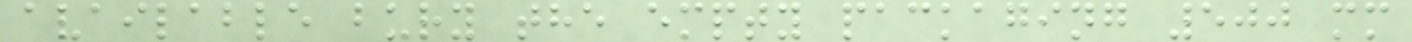available bury the empty packaging 500 mm
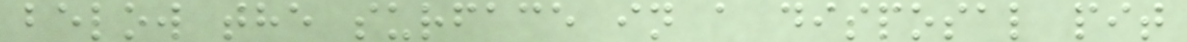below the surface in a disposal pit
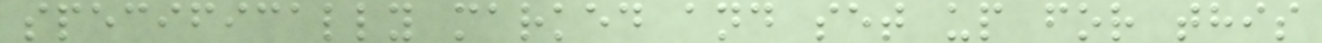specifically marked and set up for this
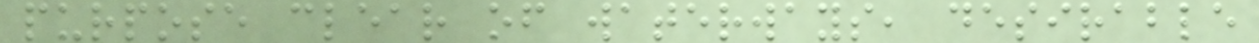purpose clear of waterways, desirable
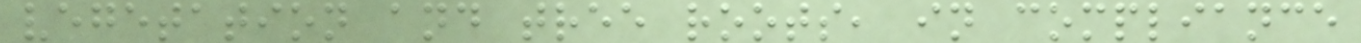vegetation and tree roots, in compliance
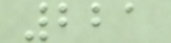221
